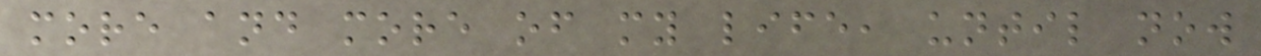more and more of my life, until now
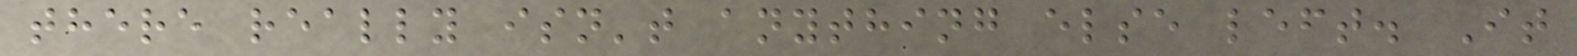there really isn't anything else left. It
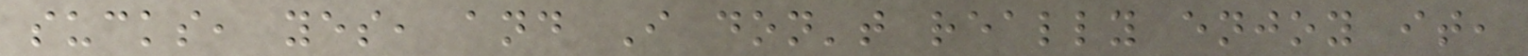sucks, yes, and I don't really enjoy it,
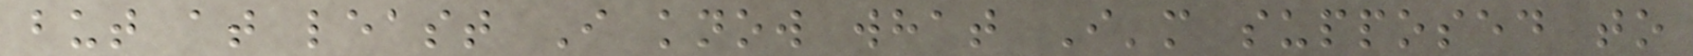but at least I know what I'm supposed to
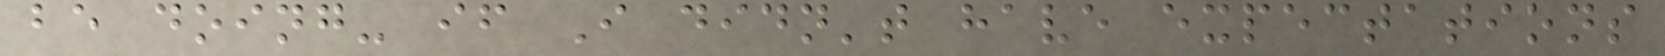be doing- if I didn't have expectations
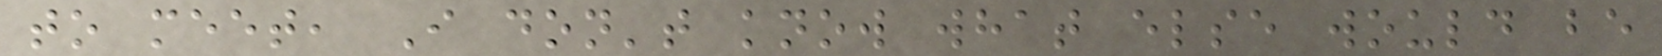to meet, I don't know what else would be
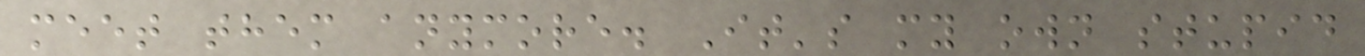meet them anymore. It's my own stupid
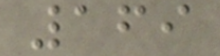169
